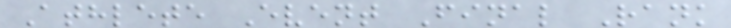Athlete Event Final Rank
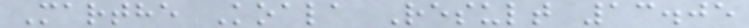Marthe Koala Result 13.05
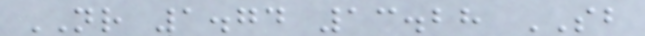NR 1.74 13.28 SB
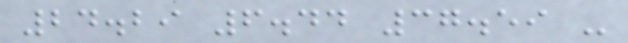24.29 6.44 37.59 -
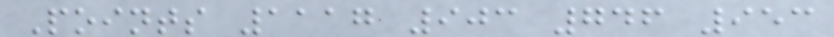Points 1117 903 746 953
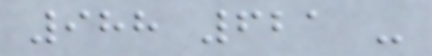988 621 -
